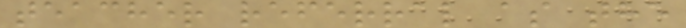teacher referral as the
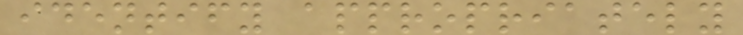identify appropriately
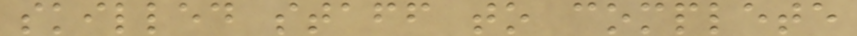skilled staff to complete
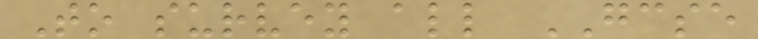To survey all GCSE
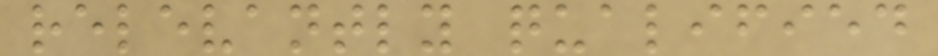relevantly qualified
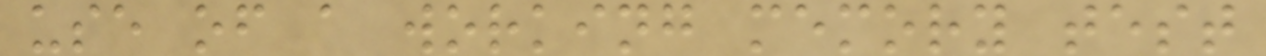use of a working memory test
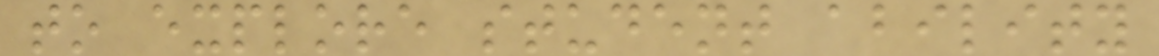to explore student ability
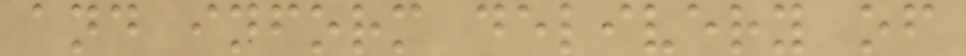and inform delivery of
